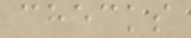checks
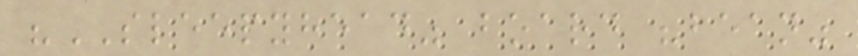"SLEEPYHEAD" board "bean"
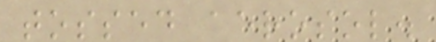tossed aerosol.
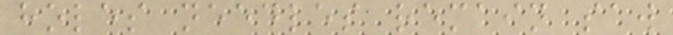holes needles remain saw
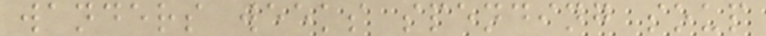wanders weeks spending soup
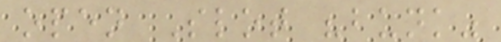open Slot "bunk"
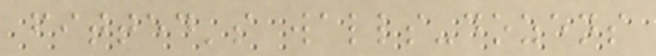fitted's walls-dozens
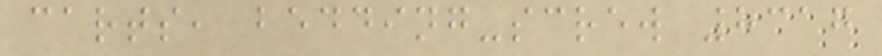carts, bedding-screw 8317
